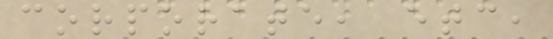corporate, etc,
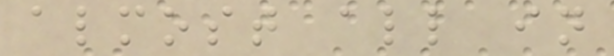almost all in
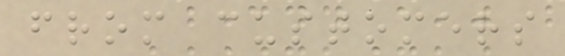from customers
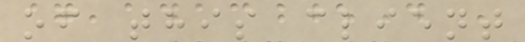of this client
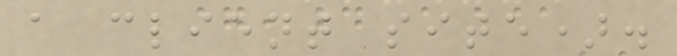a client site).
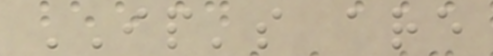IP's are
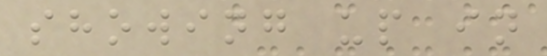showing up in
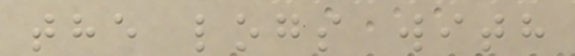the logs with
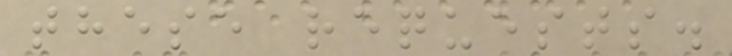these requests.
